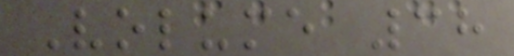Volume 38
